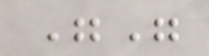""
